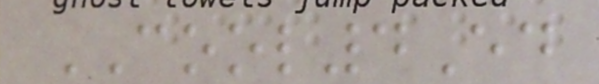COOL4Ed
